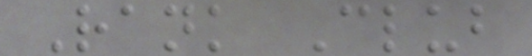Rank Club
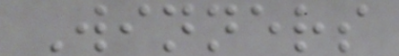Winners
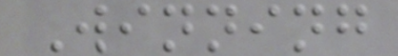Winning
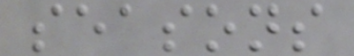seasons
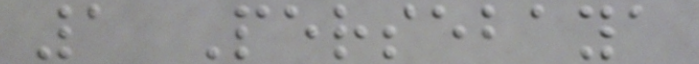1 Persebaya
